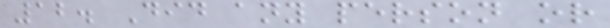12. Did any person or
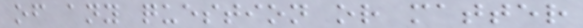of any question or matter
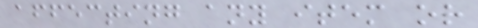affecting any item or
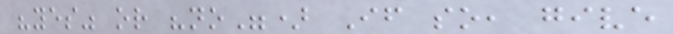"yes" or "no") If so, give
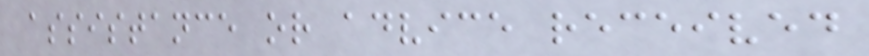assistance or advice received
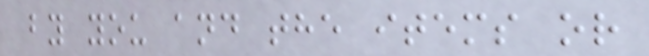by you and the items or
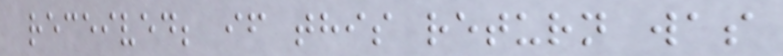received; if this return was
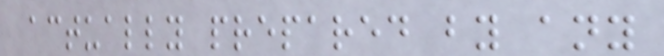actually prepared by any
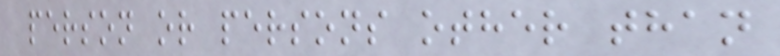person or persons other than
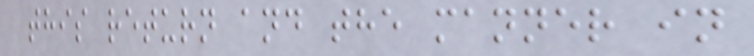this return and the manner in
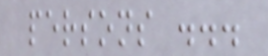persons ...
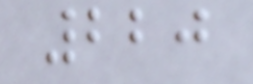220
